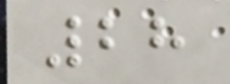28
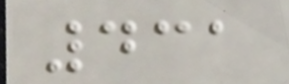431
